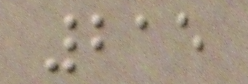215
